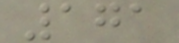171
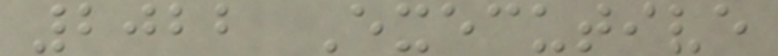2022 Executive
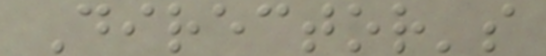Director's
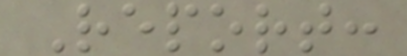Report:
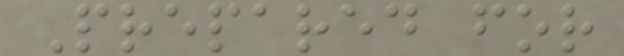Prepared for
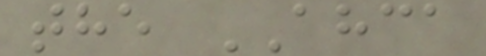the AHCA
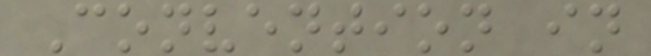Convention in
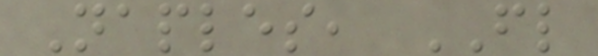Naples, FL
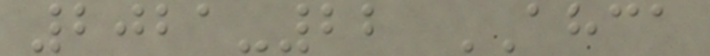2021-22 AHCA
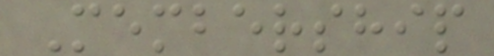Membership
